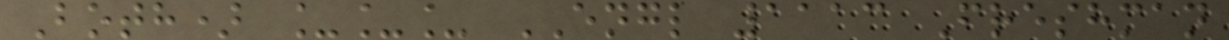Both) ___ ENGL 1113 Freshman
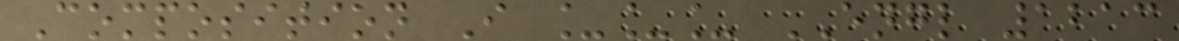Composition I ___ ENGL 1213
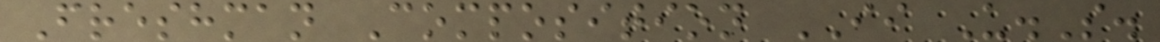Freshman Composition II U.S.
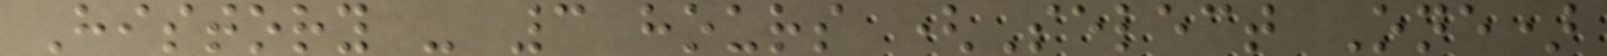History - 3 hours (Select One)
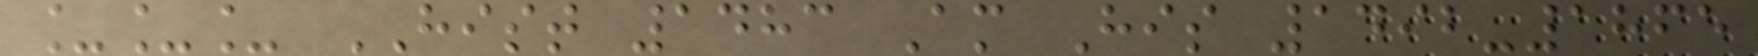___ HIST 1483 Am His 1492-1865
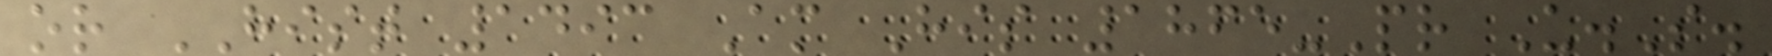or HIST 1493 Am His 1865-Pr U.S.
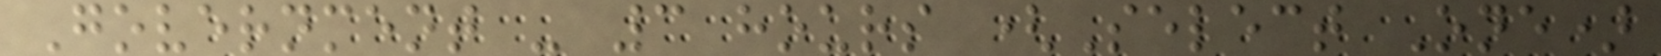Government - 3 hours (Select One)
